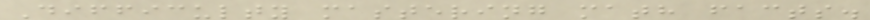Difficulty mastering math facts.
